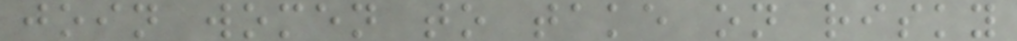join women to take on risky
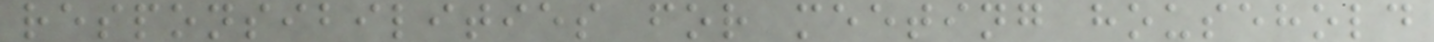responsibilities for meeting household
